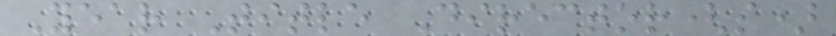Year Title Director(s)
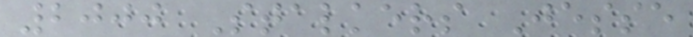2000 Stalkers Jesse
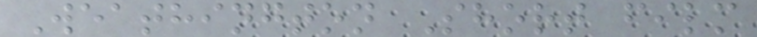Weathington Short film
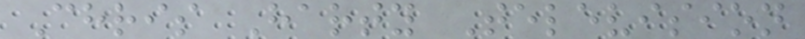Chris Harty Television
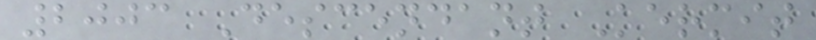2003 Descendant Kermit
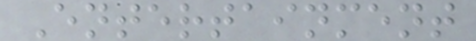Entertainment
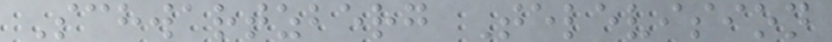Schwartzberg Television
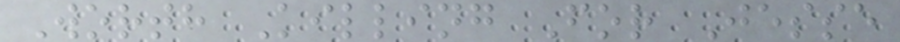Worth Killing For Jesse
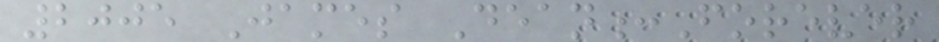2005 James Dean:Forever
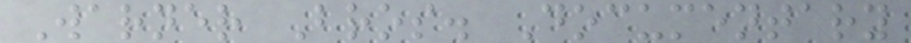Warner Bros. Documentary
